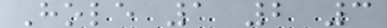Hole 1 2 3
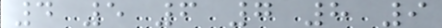4 5 6 7 8 9
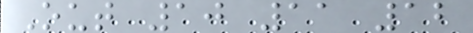Out 10 11 12
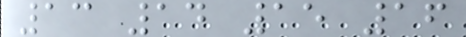13 14 15 16
